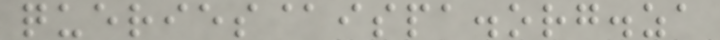queries@ispa.org.za
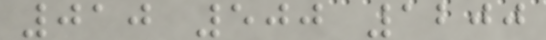010 500 1200
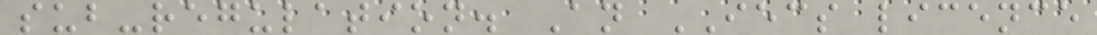sub-regulation. An IECS licence
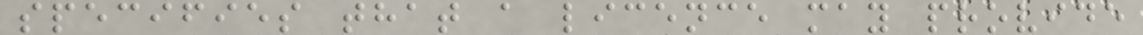specifies that a licence may provide
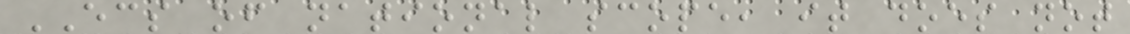ECS of national scope, it does not
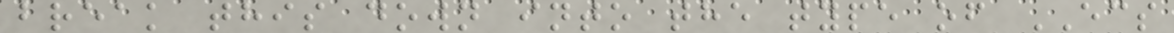break this down into the type of ECS
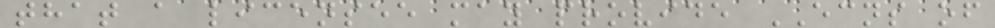that a licensee may provide ECNS of
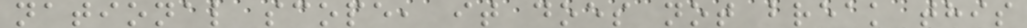national scope, it does not break this
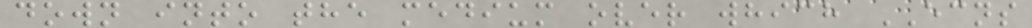down into the medium over which ECNS
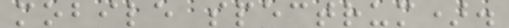mobile spectrum).
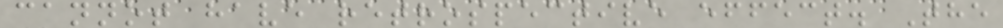cannot have retrospective effect. The
